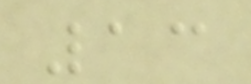13
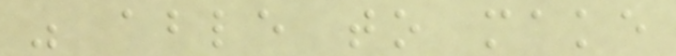was able to make
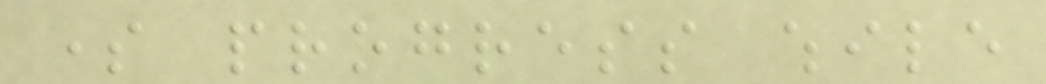some progress while
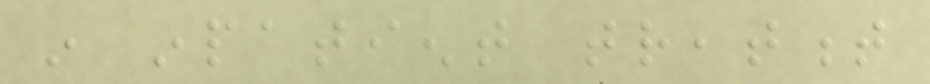in inpatient treatment
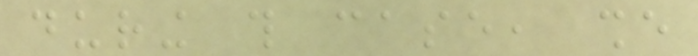during this case, she
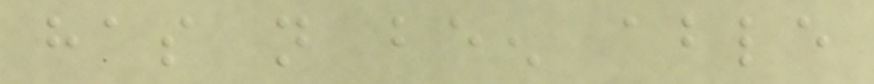has not been able
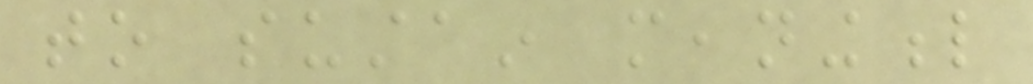to sustain meaningful
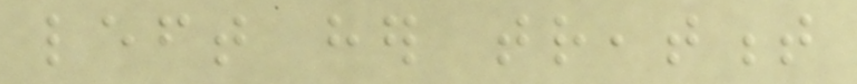left her treatment
